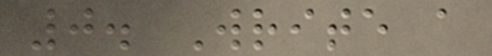0. Write a
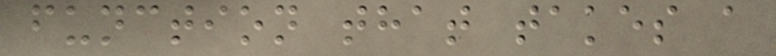function that takes a
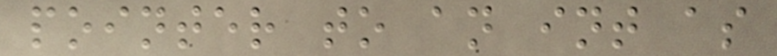pointer to an int as
